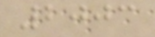2003
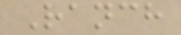Ranch
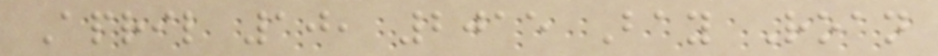April 10, 2015 Bay Roan
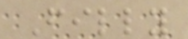Filly
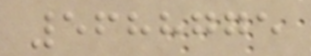5688775
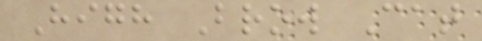High Brow Cat
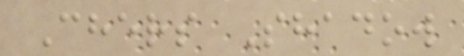Chers Shadow
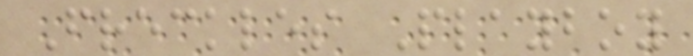Freckles Playboy
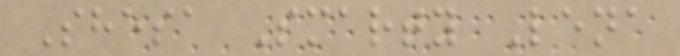Shesa Smarty Lena
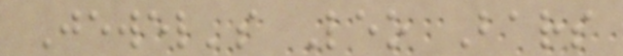Jewel's Leo Bars
